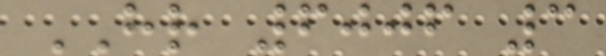HR 6006 3
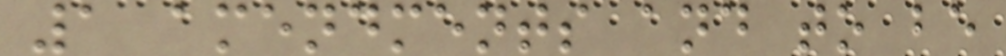1 amendments and to be
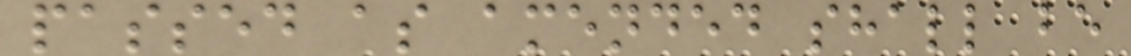passed as amended shall be
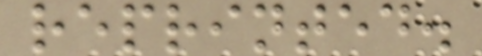reprinted.
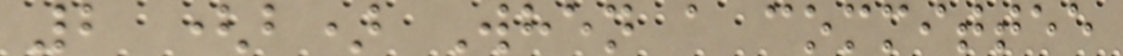2 (b) When a committee
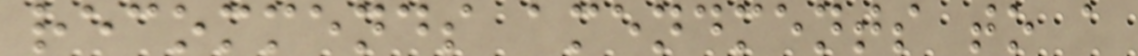recommends amendments to a
